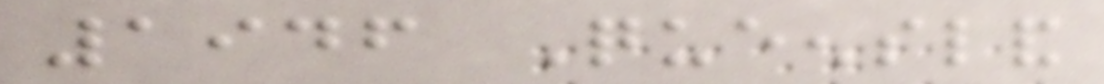1946 Queensland
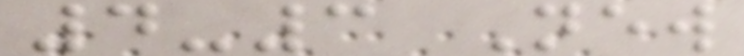4-3 New
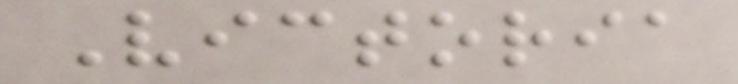Victoria
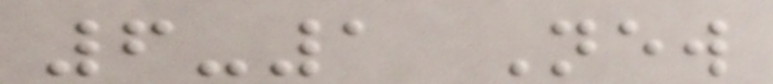6-1 New
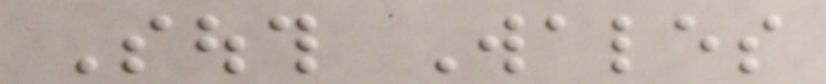South Wales
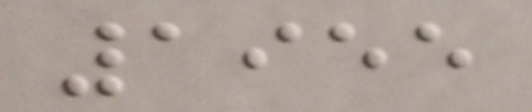1955
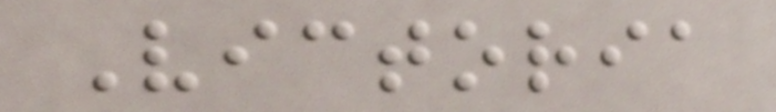Victoria
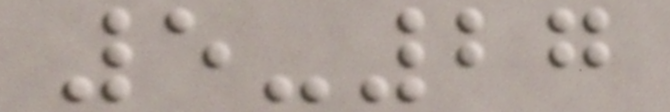5-27
